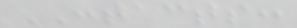CONTACTS:
